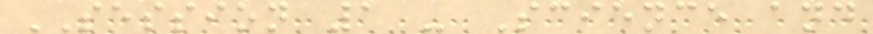SESSION 1 - Science and
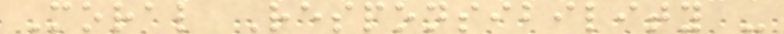Moral Responsibility -
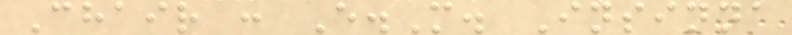Chair : E.M. Insinna
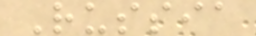Russia
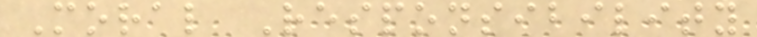Moral Responsibility
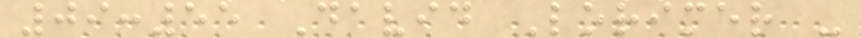09:55 David Lorimer -
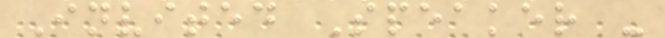Invited Speaker -
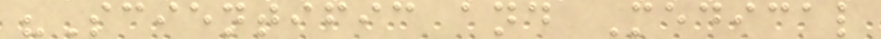"Scientific and Medical
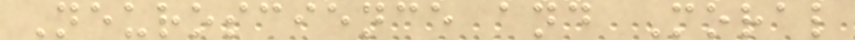Neuroscience and Moral
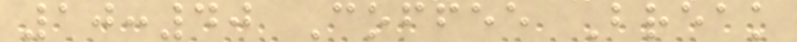10:40 Coffee Break
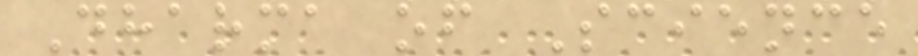Dharma of Science
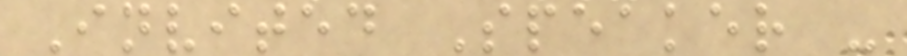Invited Speaker -
